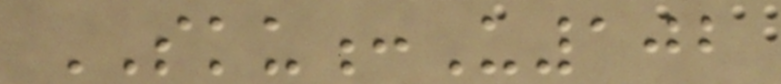SKU:U102
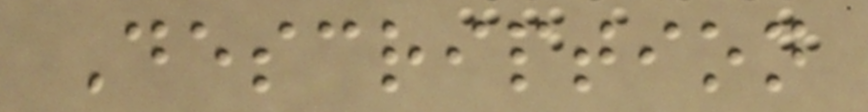Description
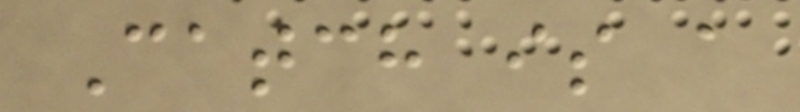Catch is a
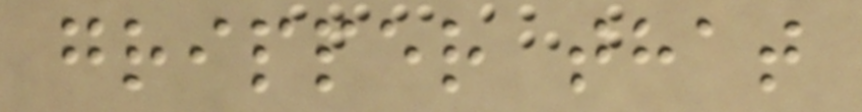gripper that
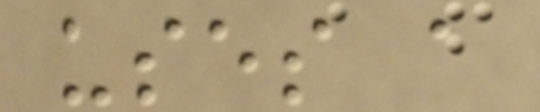uses a
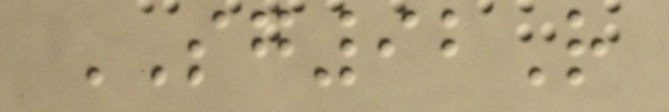SG92R
